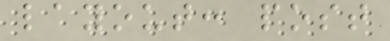layout: post
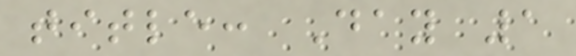title: Day 1
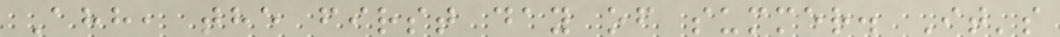Ahh, the first day of summer. It's
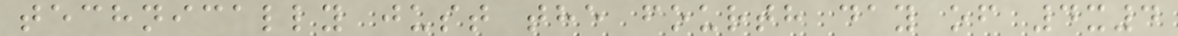technically just the fourth day of 4x4
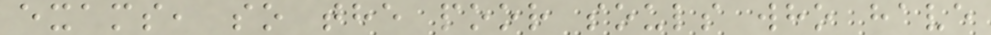exams, so the poor souls who have
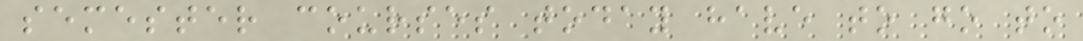semester courses today have to go to
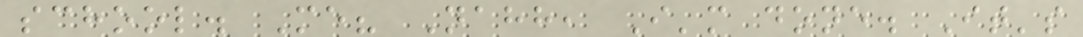school. Me? Nahh, I'm done. It's
